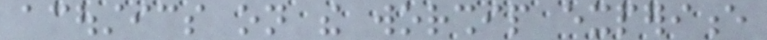acoustics on the worship experience
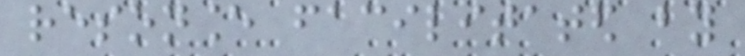resonance facilitated by
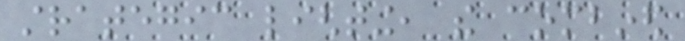strategic lighting, the combined
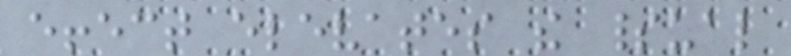effect elevates the spiritual
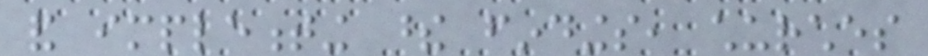and implementing these findings, churches
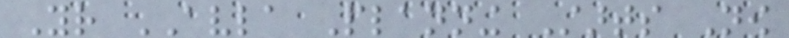Your AVLA Planning Starts Now
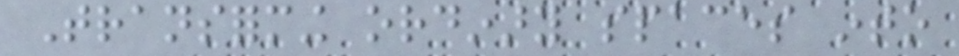Transforming ordinary spaces into
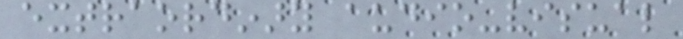extraordinary audio-visual
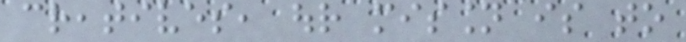creatives, our mission is to
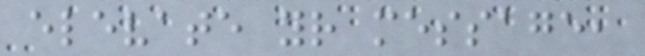elevate your message,
